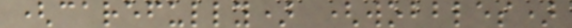(carefully) (wobbles)
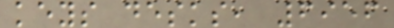keys desks, 6956
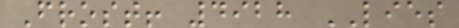Frost! 4928 LIES
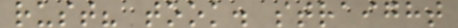rust? took. straight
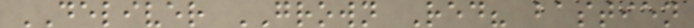DELIVER GROWN Red? bastien
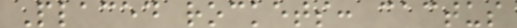Placed rockets: cactus
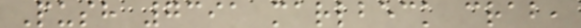Push 7391 marlbeck crab,
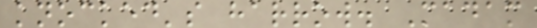knocked's harrow. Madam
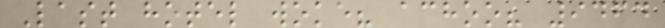Last hotel woke? achoo? 9464
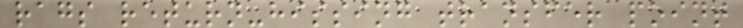rags return-hissing transfer point
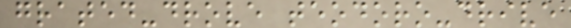grated-drove teodoro-drive
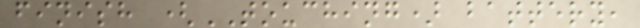finish (TOUCHING) battery,
